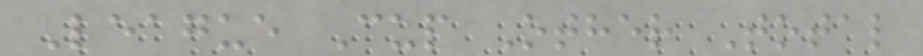League Cup Other Total
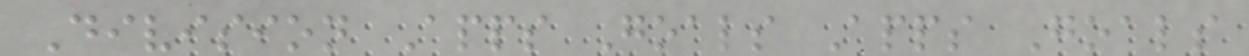Division Apps Goals Apps Goals
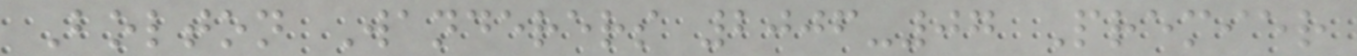Bolton Wanderers 2006-07 Premier
